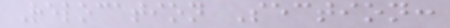Relocation Section:
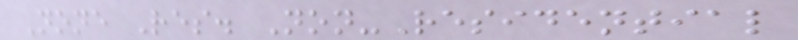None Res. Non-Residential
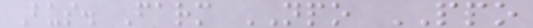Bus. Farm NPO PPO
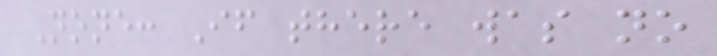None: If there was no
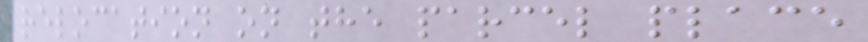relocation on the parcel place
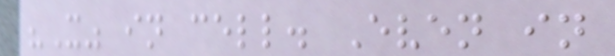"X" in cell. Even in
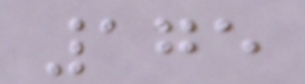175
